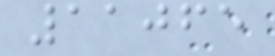11065
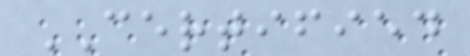CERTIFIED
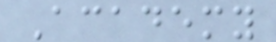Academy
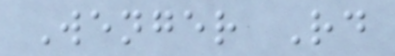Wenger Rd
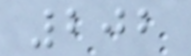202
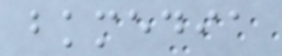bkmedia
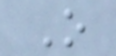O
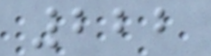222
